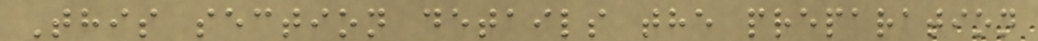This section details the preparation
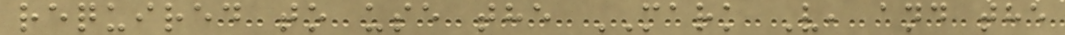required to use the MARK V, and the
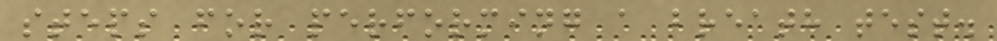steps for performing a breath test.
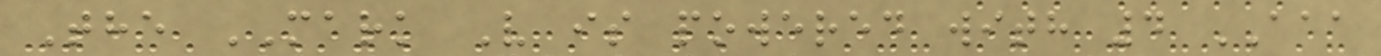The MARK V is powered with 4 AAA
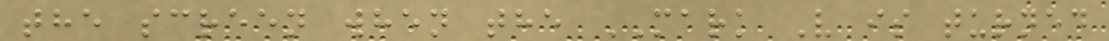the screen when the MARK V is turned
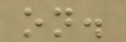on.
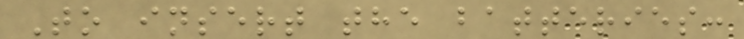To insert the batteries:
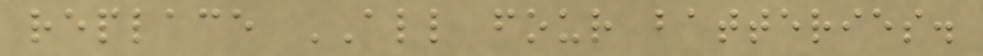replace ALL four batteries.
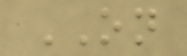ON
